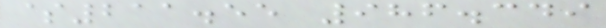$211.55 986.349
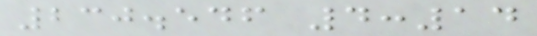230.546 4:14
